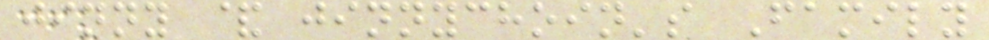jinny & jinnychoin's Family
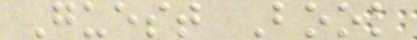Guest Book
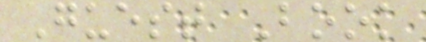Guest Book
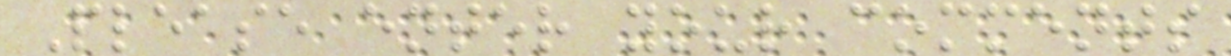Please enter your comments
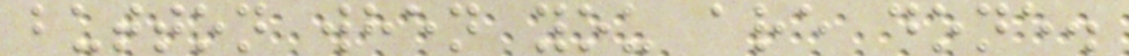button when you are done.
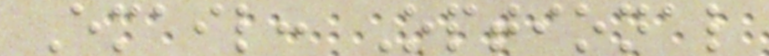Email: Optional
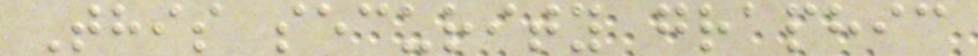This security graphic
